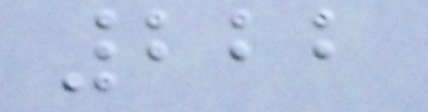222
